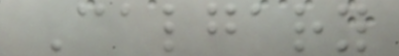Calgary
